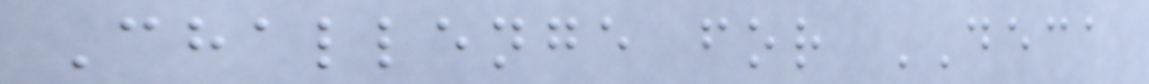Challenge for DECA
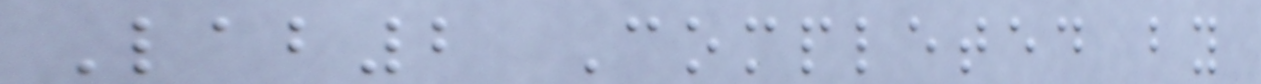Lab2 Completed by
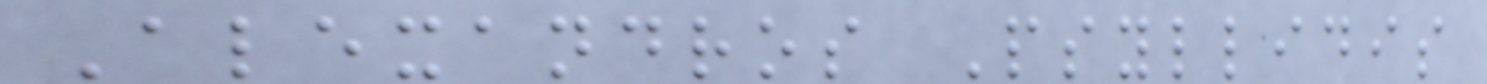Alexandros Psyllidis
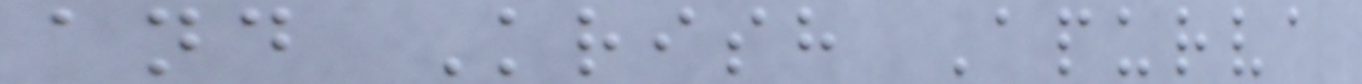and Krish Apurva
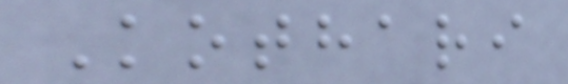Kothari
